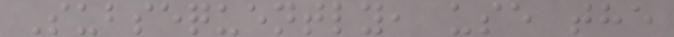Subsequently, use the
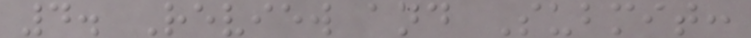4. Review and Submit:
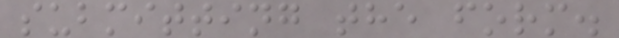submitting the form.
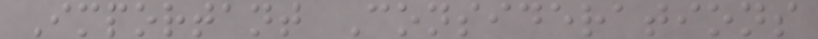Important Considerations
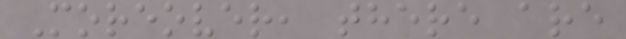Moreover, there are
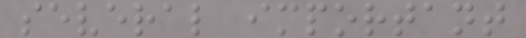several important
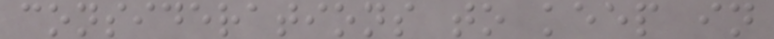considerations to keep in
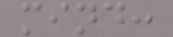mind:
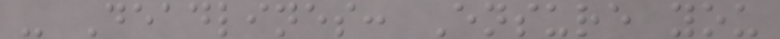- Deadlines: Ensure you
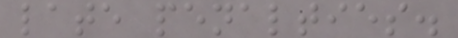late penalties.
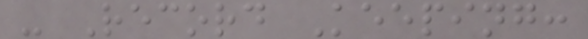- Record Keeping:
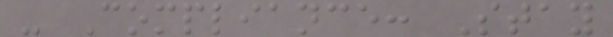- Compliance: Stay
